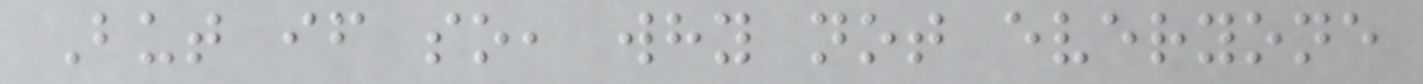But if so, why not everyone
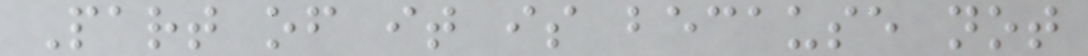Part of it is because not
